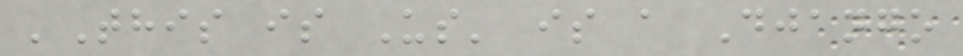'This is Us' is a Django
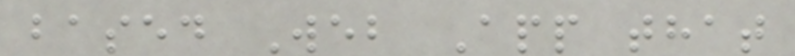based Web App that
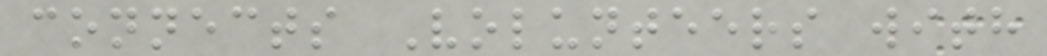connects Volunteers with
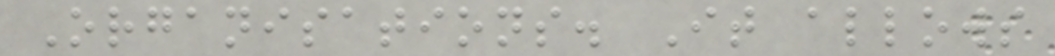Organisations. It allows
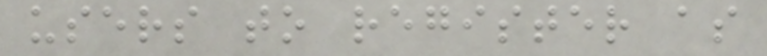users to register as
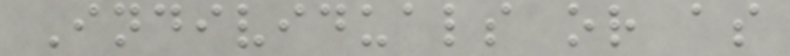Individuals or as
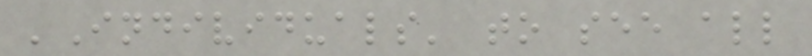'Individuals' to see all
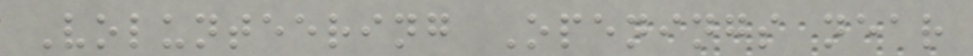Volunteering Openings near
